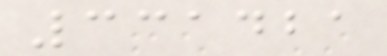331421
